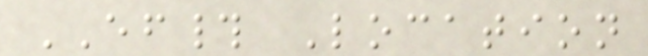EF# Location
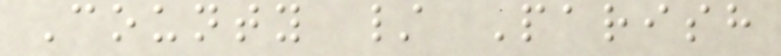County / Parish
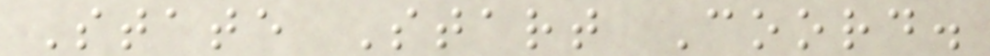State Start Coord.
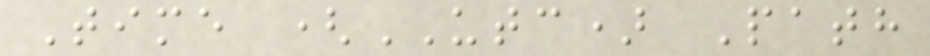Time (UTC) Path
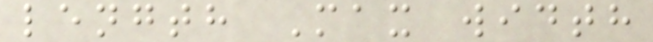length Max width
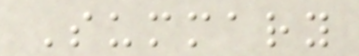Summary
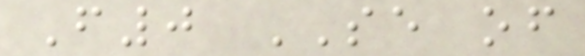F0 SE of
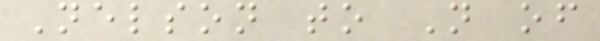Nelson to N of
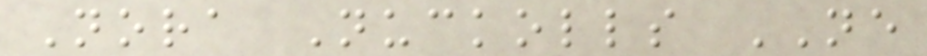Nora Nuckolls NE
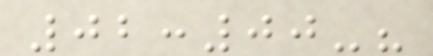02:00-?
